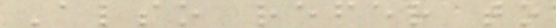Also refer to
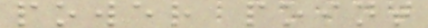power point
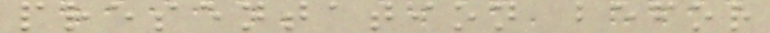presentation befor
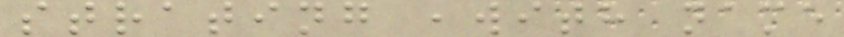strating ,with name
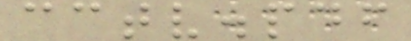cctv.pdf
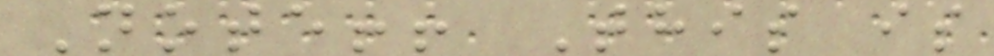Note!! This is
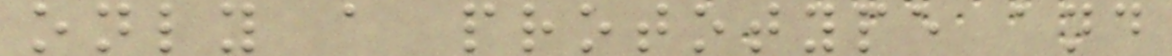only a prototype and
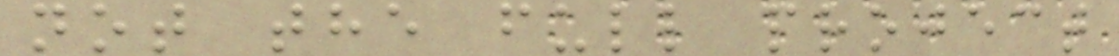not the full project
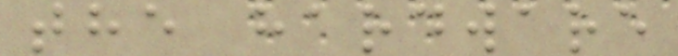the hardware
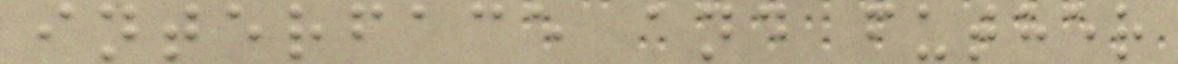interface and futher
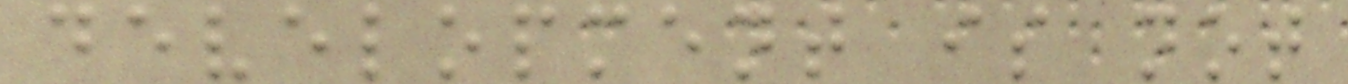development is not
